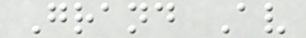Grand Av
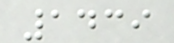1439
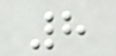8
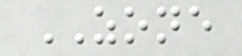ZONE
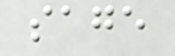sage
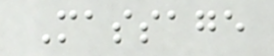Massage
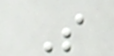S
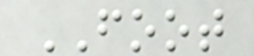FOOT
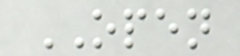OPEN
